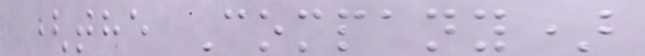(the Company)
